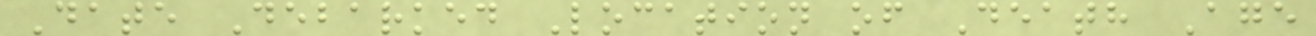Date Debarked Location of Death Age
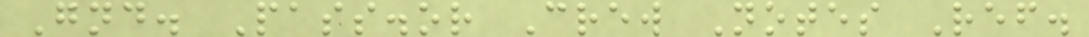Gnd. Pass.or Crew Notes Ref.
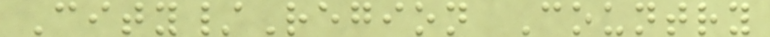City/Region Country
